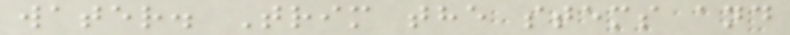water. Trim the stems and
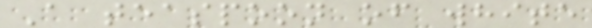A teaspoon of white
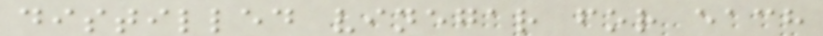distilled vinegar for each
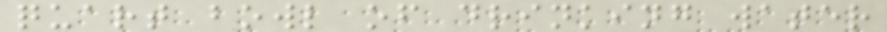quart bowl of drinking water
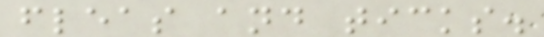fleas and ticks.
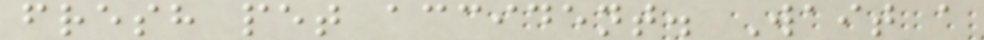fresh pet accident. Wait a
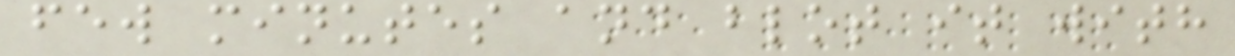few minutes and blot it with
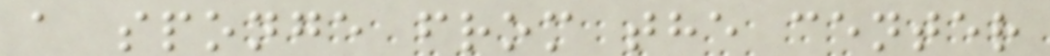a sponge from the center
